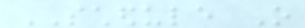SCHEDULE O
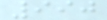990
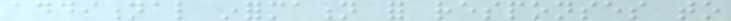additional information for responses to
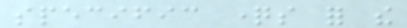specific questions for the
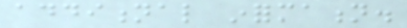additional information.
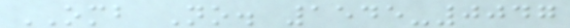OMB No. 1545-0047
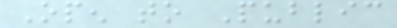Open to Public
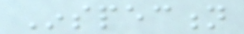Inspection
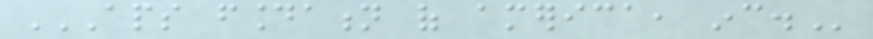APS FOUNDATION OF AMERICA, INC.
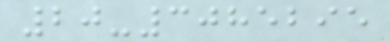20-3085295
